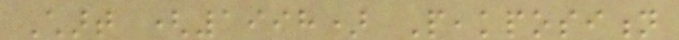Chart (1998) Peakposition
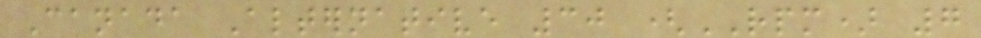Canada Alternative 30 (RPM) 7
